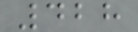428
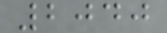2040
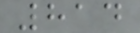814
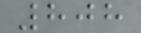808
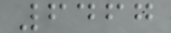6467
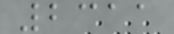2311
